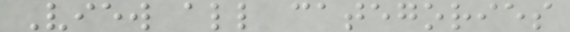View all categories
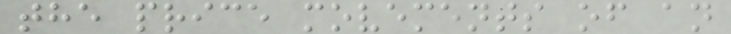the price movements of an
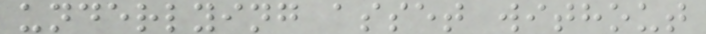underlying asset without
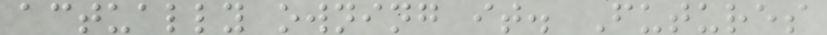actually owning it. Futures
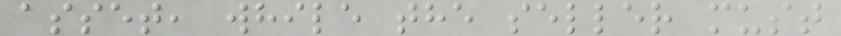asset, while the seller must
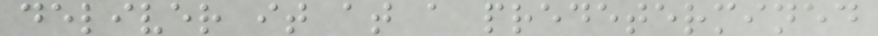deliver it at a predetermined
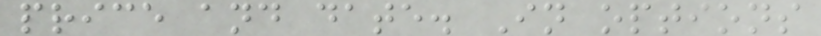price and date. In options
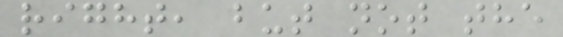right, but not the
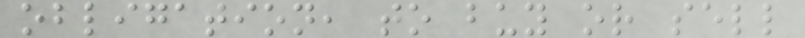obligation, to buy or sell
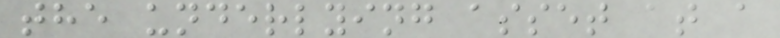the underlying asset at a
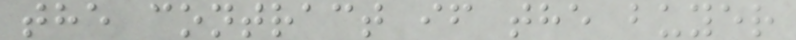the contract if the buyer
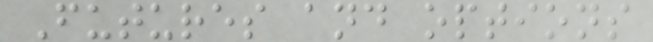Futures and options
